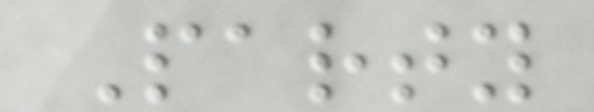Party
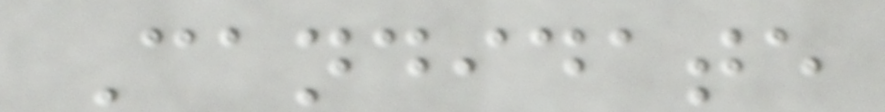Candidate
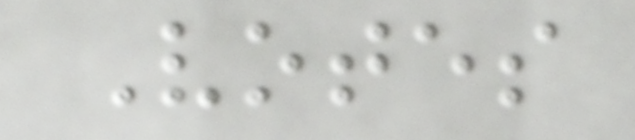Votes
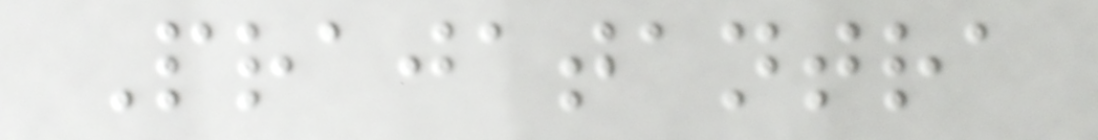Prajatantra
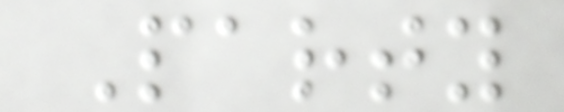Party
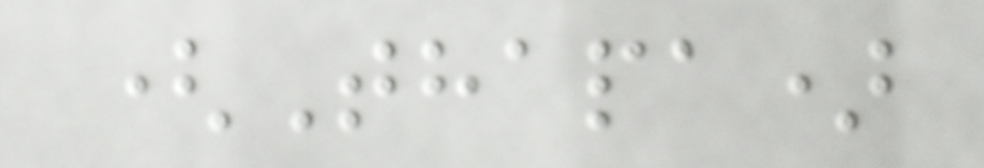(Thapa)
